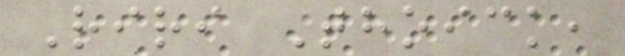Riri Thoick,
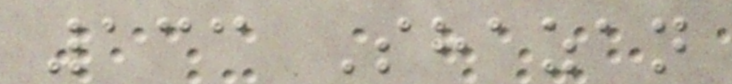133 Shazan
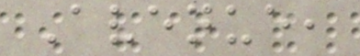Avenue,
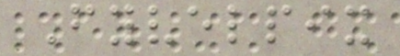Fyvelpix
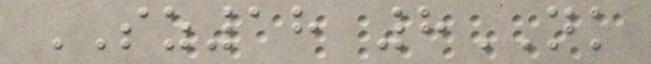SZ18 8NK
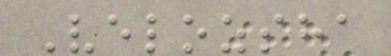Velozsha
